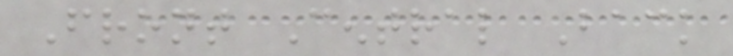Front Central Back
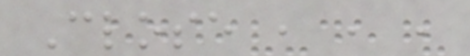Close , , ,
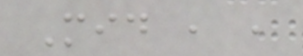Mid , ,
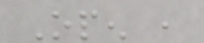Open ,
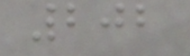202
